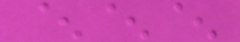^^^
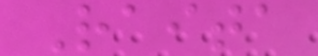Raita
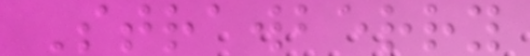Strawberry
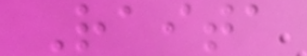Raita
